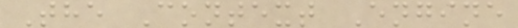The Context Engine
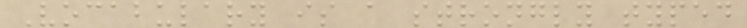Vocabulary is a strongly typed
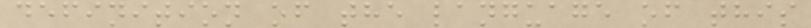definition of the language of this
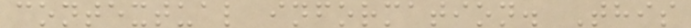contextual information. This
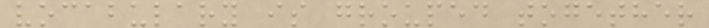vocabulary is grouped together
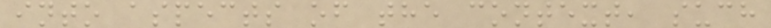into aspects of the context, such
